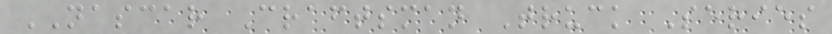NASCAR Craftsman Truck Series
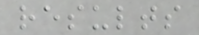results
